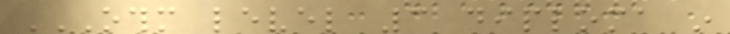OTHM LEVEL 3 DIPLOMA IN
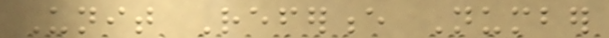Unit Reference Number
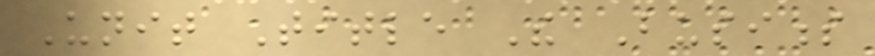Unit Title The Business
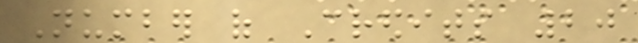Number of Credits 20
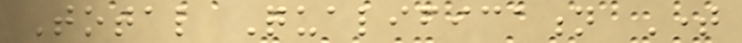Total Qualification Time
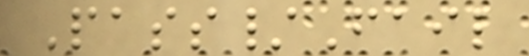Pass/Fail
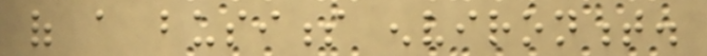of a business environment.
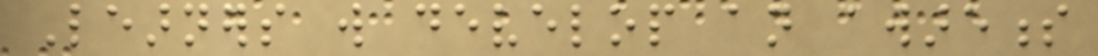Learners will develop an awareness
